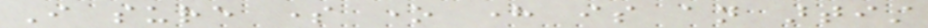I sure some one here is an artist
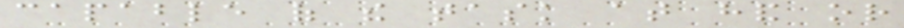capable of the task at hand or
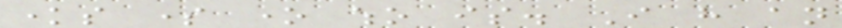knows some one who is. I have an
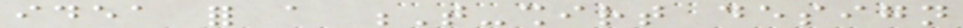idea for a T-shirt design
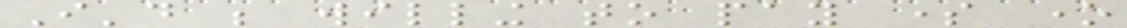I'd be willing to pay some one
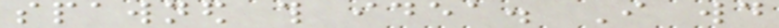spawned this idea. I would
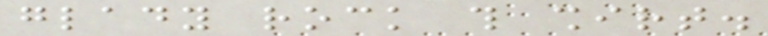glady rock this shirt.
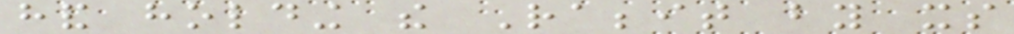hand holding the Rabbit by its
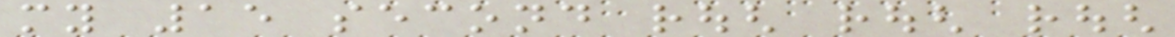my 15 second rough rough rough
